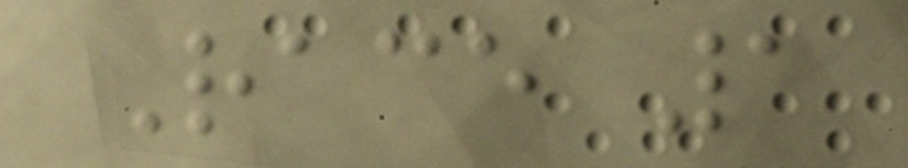Race 1
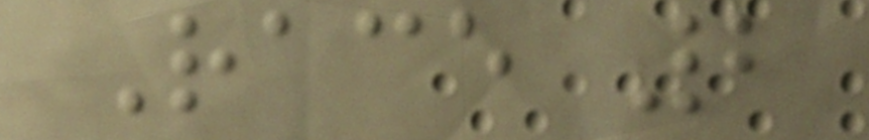Race 2
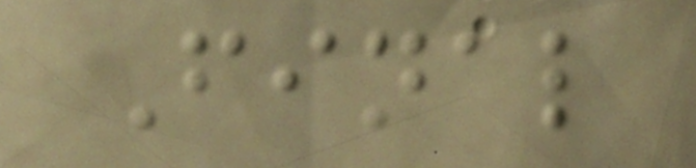Final
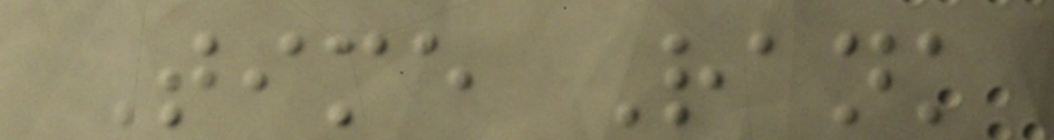Time Rank
